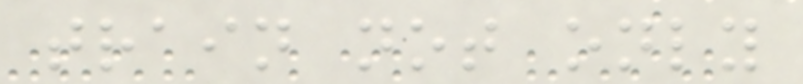train not only
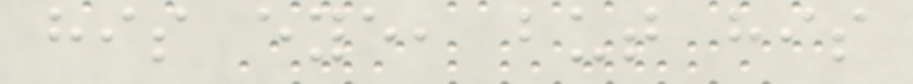his eye, but his
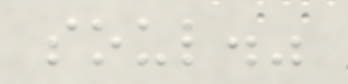soul."
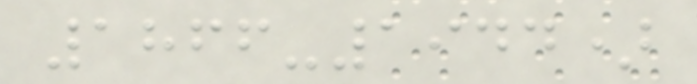1866-1944)
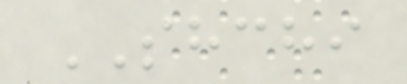SHCHI
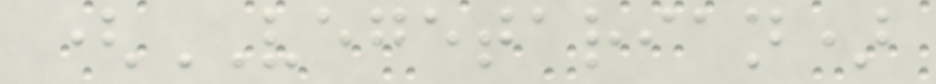(VEGETARIAN)
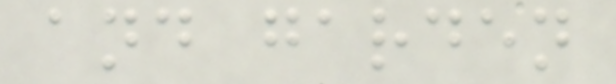and garden
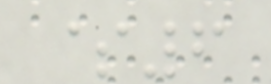$6
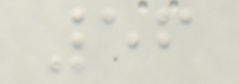56
